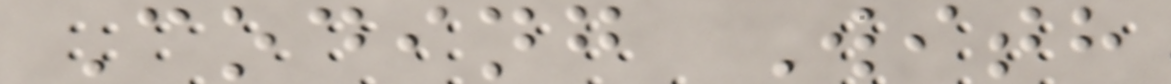Coding With
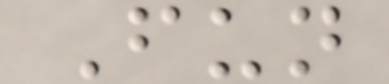Fun
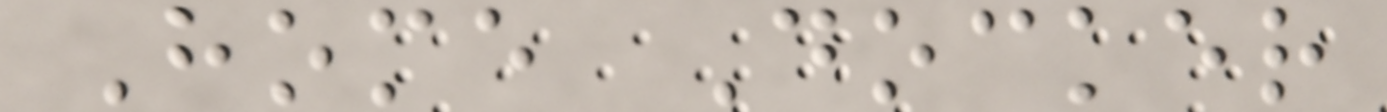Home Docker
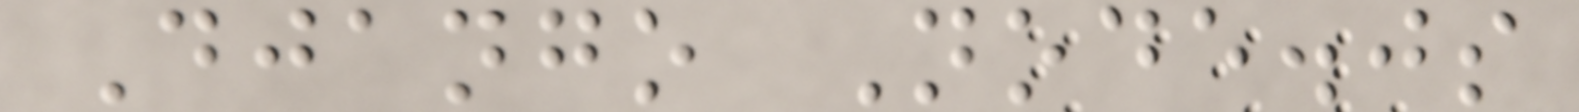Django Node.js
